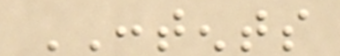CONTENTS
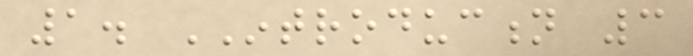1. INTRODUCTION 3
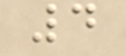4
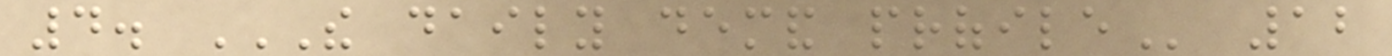4. THE DAILY DEMAND PROFILE 12
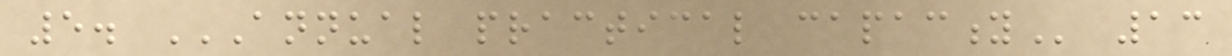5. ANNUAL PRACTICAL CAPACITY 13
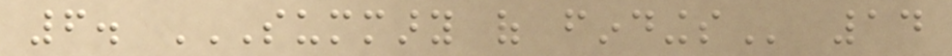6. SUMMARY OF FINDINGS 14
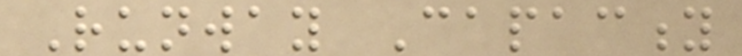Runway Capacity
